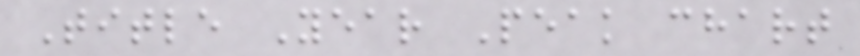Title Year Peak chart
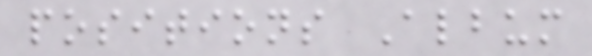positions Album
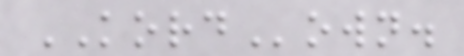KORDown.
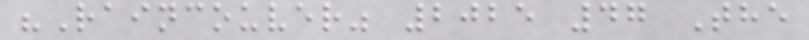"Raincouver" 2025 47 The
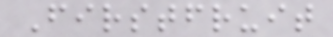Firstfruit
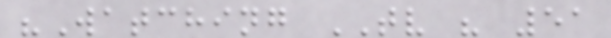"Watching TV " 51
